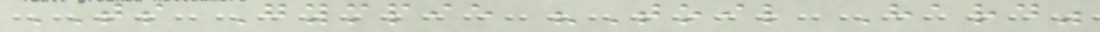TS Gympie "Toil Hard"
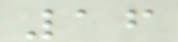16
